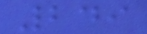249
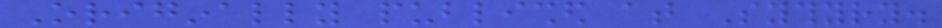Originally published at Sythyry.
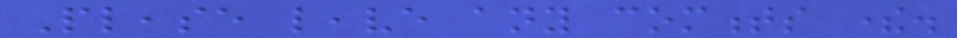Please leave any comments there.
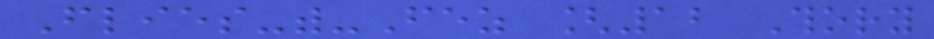Flies-with-Fez [12 Thory
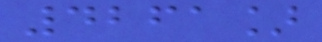4261]
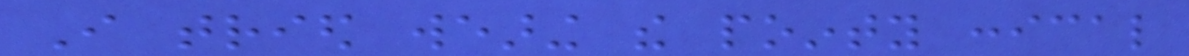I tried wearing the pointy conical
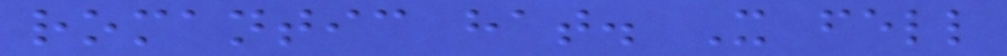romantic hat. It fell
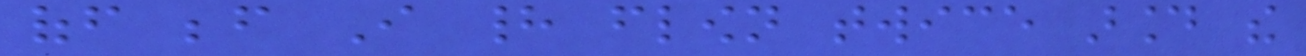off before I had flown twice around the
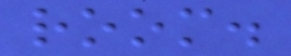room.
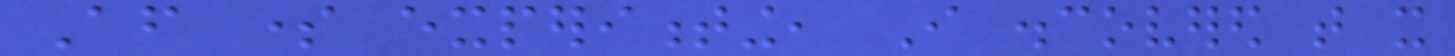After some experimenting, I discovered that it
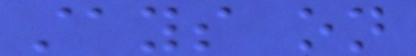stays on
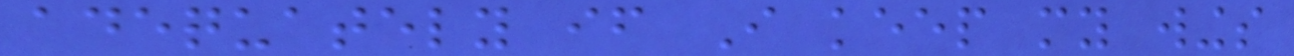adequately if I keep my wings
